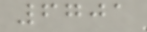6701
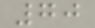70
